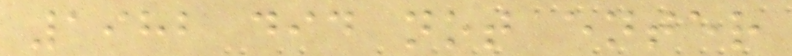1982 did not enter
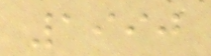1990
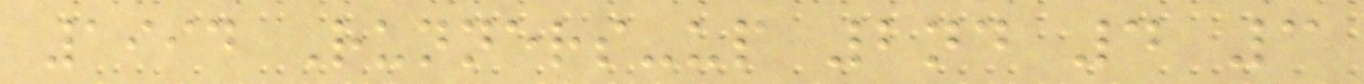1994 Runners-up 2nd 4 3
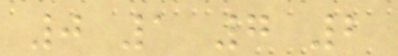0 1 7 2
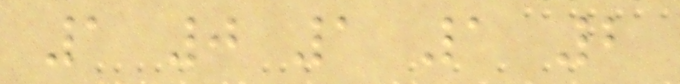1 0 1 1 2
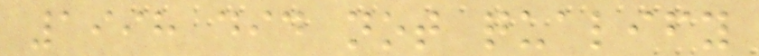1998 did not qualify
